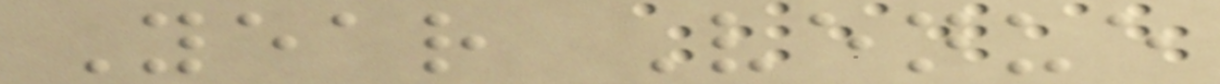Year Venue
